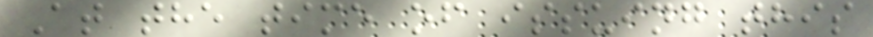At the time of issuing this
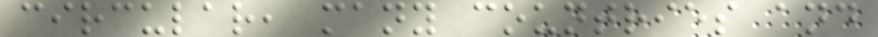circular, many countries and
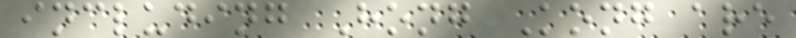including Hong Kong are
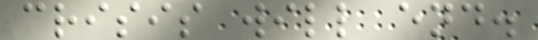crisis will end.
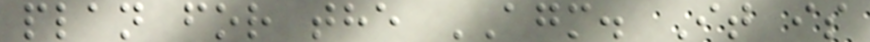plan for the AGM. It is
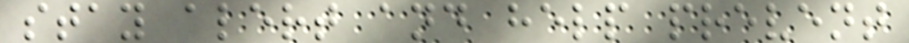stay alert and help prevent
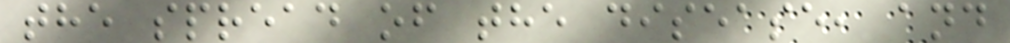the spread of the disease, and
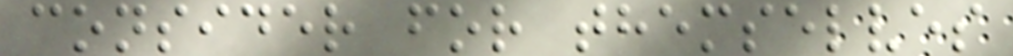consider for themselves
